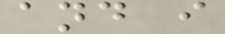and i
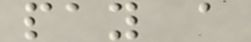pay a
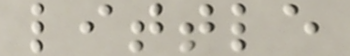little
